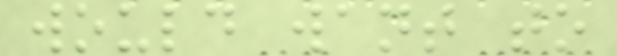would want to
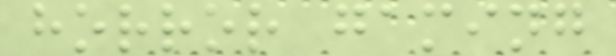horror gaming
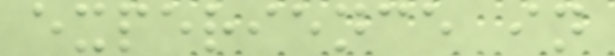experience in
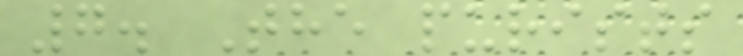7. The purists
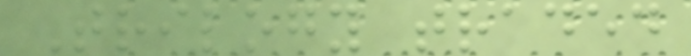Trilogy traded
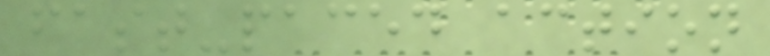fast-paced action
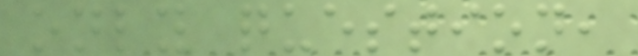only question,
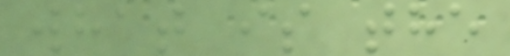what is the
